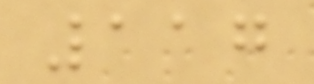117
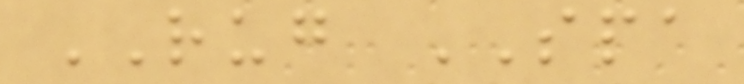RUG SPA
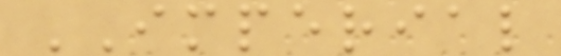IMPERIAL
